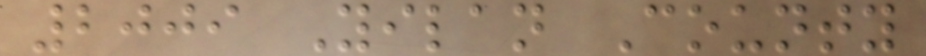2009 Yilan County
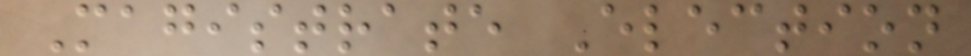Magistrate Election
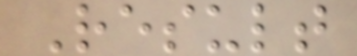Result
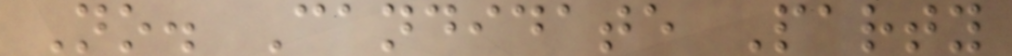No. Candidate Party
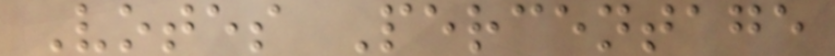Votes Percentage
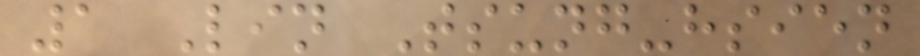1 Lin Tsung-hsien
